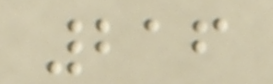216
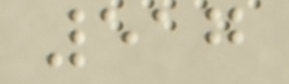517
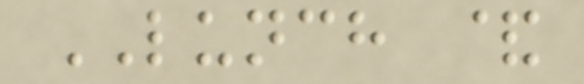LUNCH &
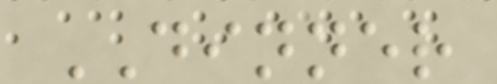DINNER
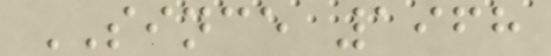SINCE 1968
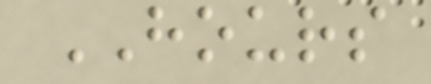HOURS
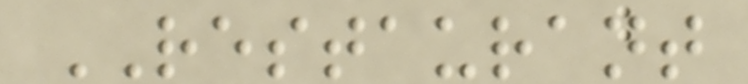RESTAURANT
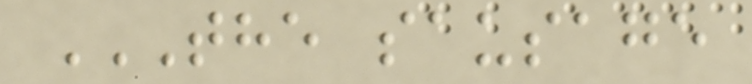THE SAUSAGE
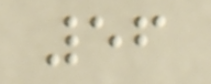56
